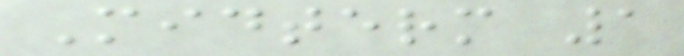Midterm 1
